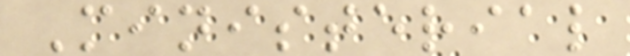Ministerial
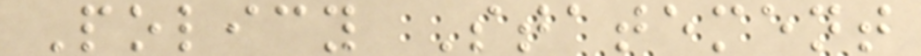Policy Statement
